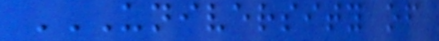UNIVERSITY OF
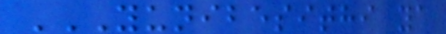YUNIBESITHI YA
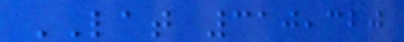LAT 310,320
